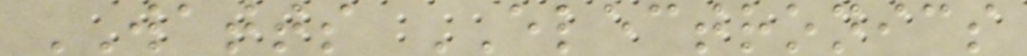WATTS ELECTRONICS
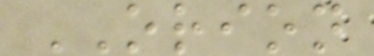ORION
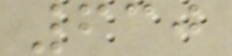630
